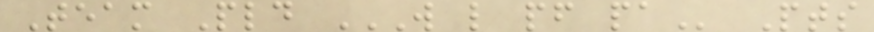Team Pld W L PF PA Pts
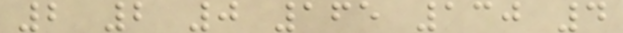2 2 0 165 130 4
